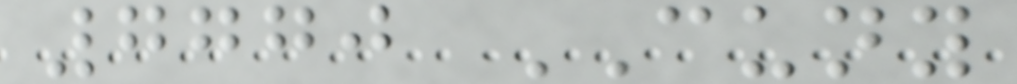7770 CUNY
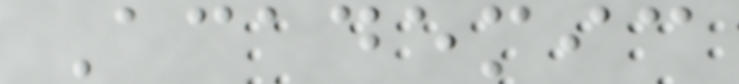Academic
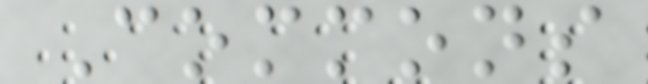Commons
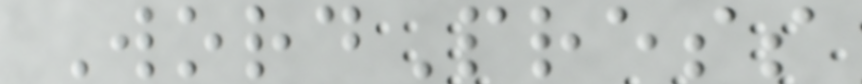WordPress
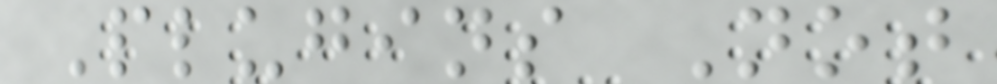Plugins Not
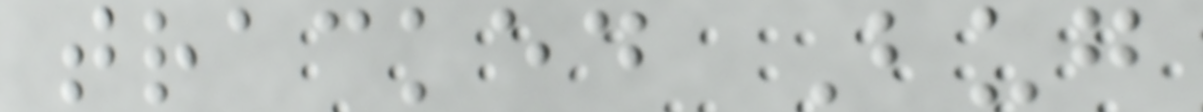tracked Bug
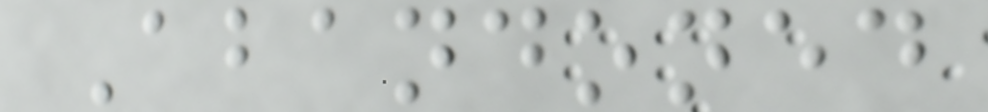Abandoned
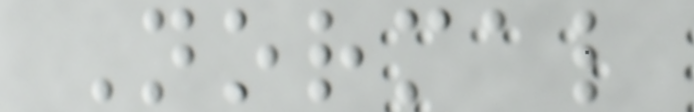Normal
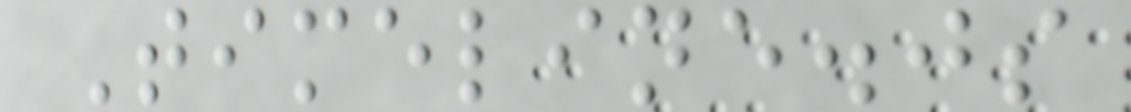Timeline.js
